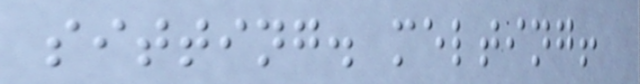sitting. melting!
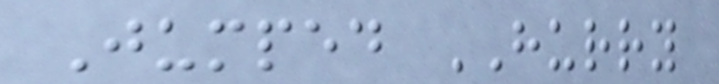Jumped HURRY
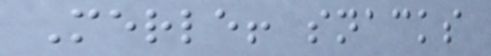Merle! snacks
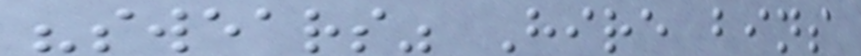"swears" Hire bins
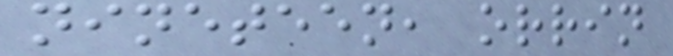nineteen, orrin
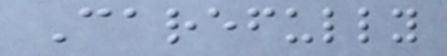Carefully
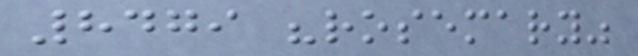8479 "rosemary"
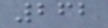262
